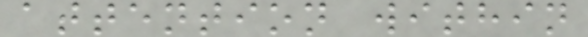attention within
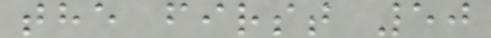the first 50
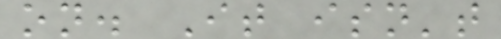on. It isn't
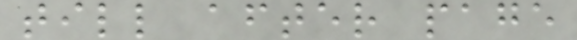till after page
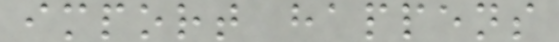import happens
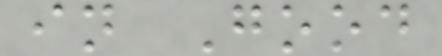in Good
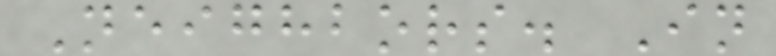Neighbors. In
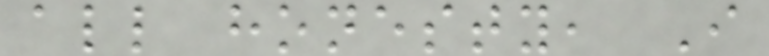all honesty, I
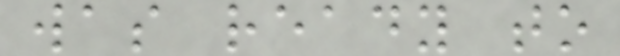was ready to
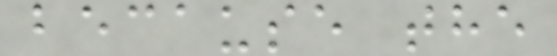because the
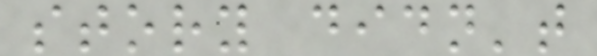story didn't
